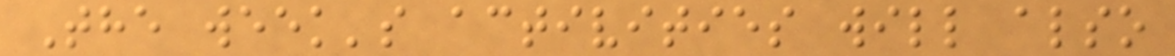The week's activities will also
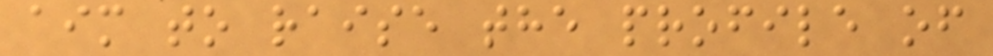aim to raise the profile of
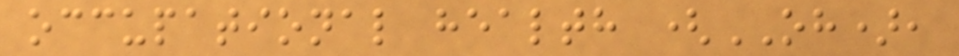occupational health (OH),
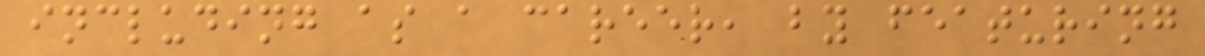including as a career, by featuring
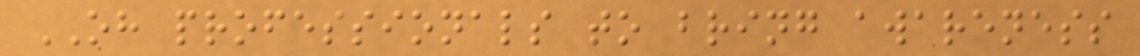OH professionals to bring awareness
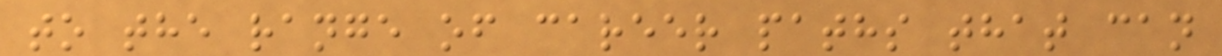to the range of career paths that can
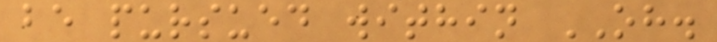be pursued within OH.
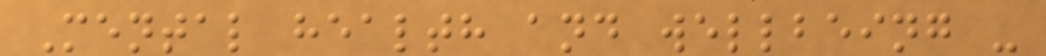Mental health and wellbeing -
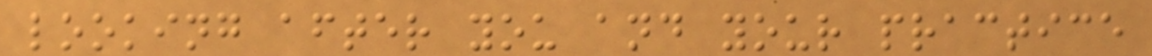looking after you and your practice
